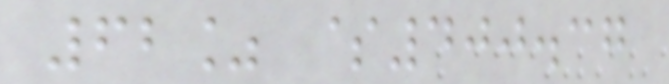62% $400.37
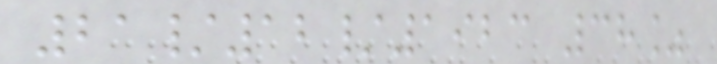21/12/1923 38%
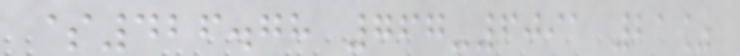$426.78 767-6091 21%
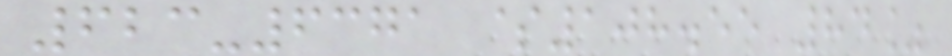623-6371 $108.55 84%
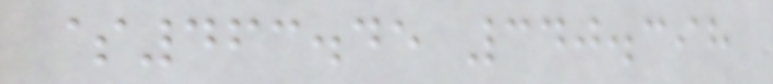$463.45 340.398
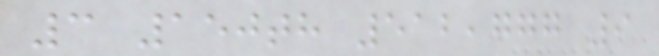3 150th 512,777 9
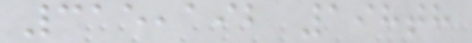315,192 198th
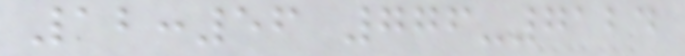12:56 776-7124
